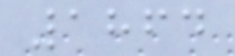1864
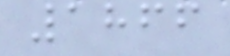1866
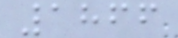1866
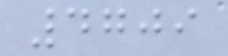4709
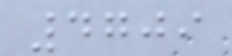4709
